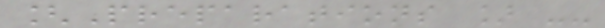[Preparations ] --
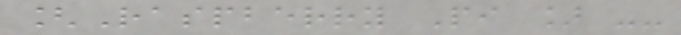[Raspberry Pi ] --
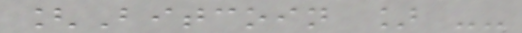[Bitcoin ] --
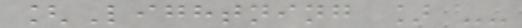[Lightning ] --
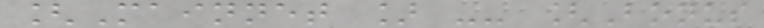[Mainnet ] -- [Bonus
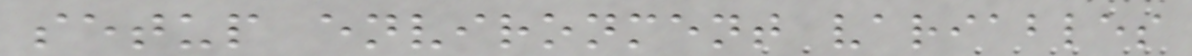setup environment variables
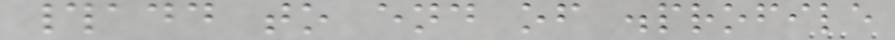#add to end of .profile
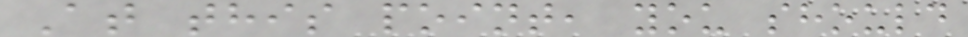At this point, you should
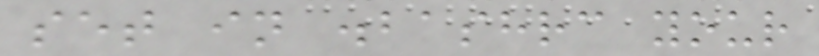set in .bashrc your
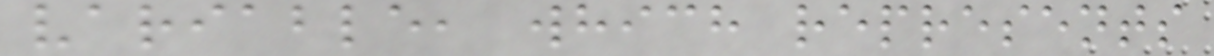variable, which represents
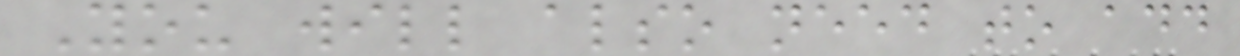You will also need to add
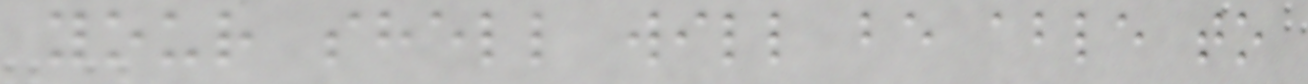your shell will be able to
